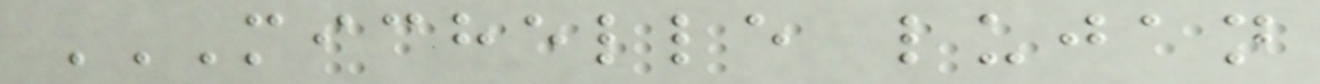MICHELLE LUJAN
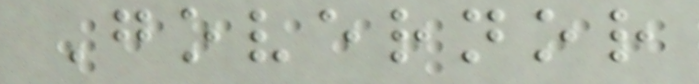Governor
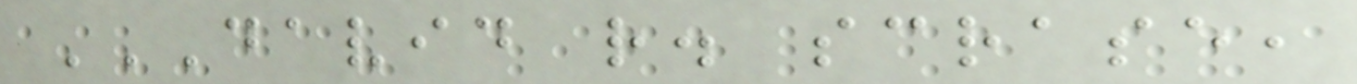DAVID R. SCRASE,
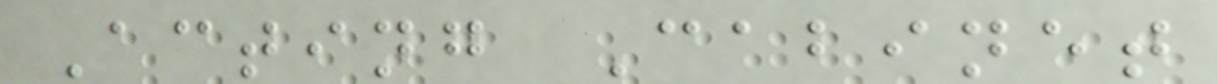Acting Cabinet
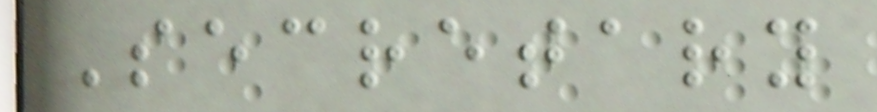Secretary
